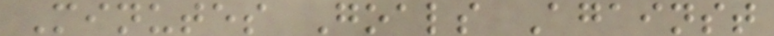Minutes Goals Against
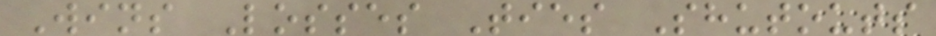Wins Losses Ties Shutouts
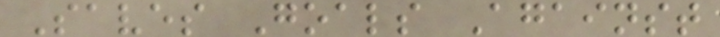Saves Goals Against
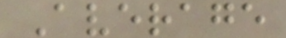Average
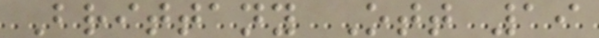Brittany Ott 19
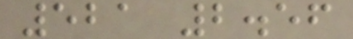521 2.56
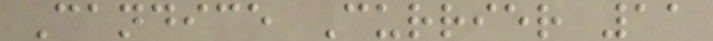Candice Currier 11
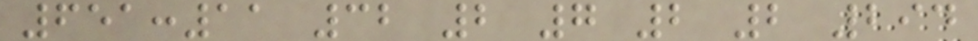651:11 32 2 7 2 2 294
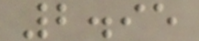2.95
